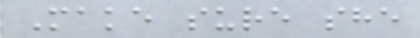Make sure she
